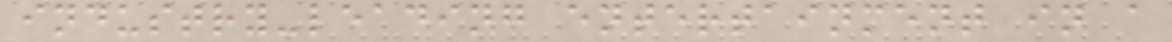industry-leading entertainment in a
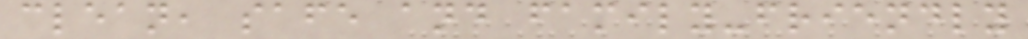clean, safe and family-friendly
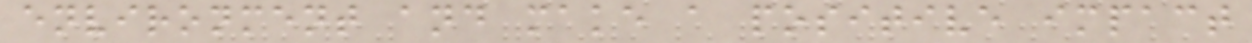environment and make a positive impact
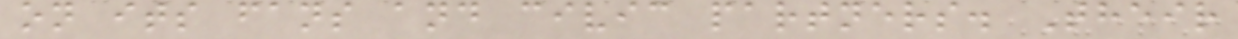on its fans and civic partners. Their
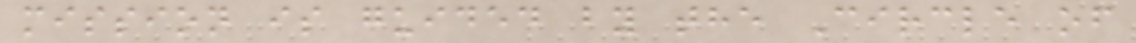mission is guided by the Circle of
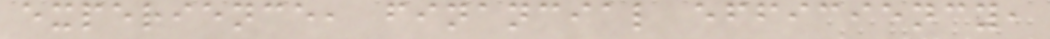experience, financial efficiency,
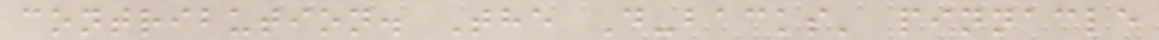contribution. The D-backs' pinnacle
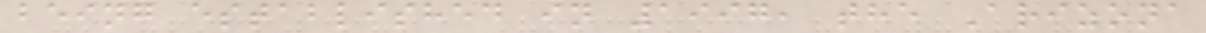being established in 1997, the Arizona
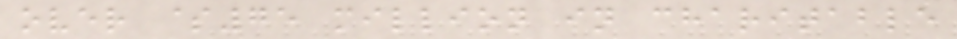over $75 million in charitable
